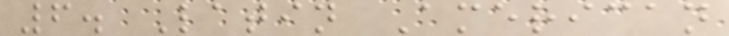6. Latin American
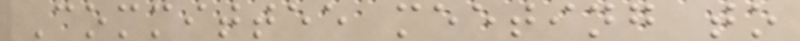Committee meeting to
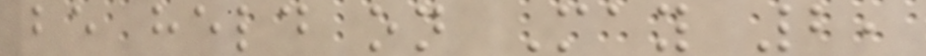be held on May 2,
